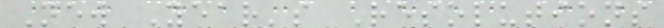New Year's Resolutions
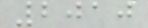2010
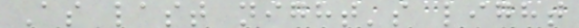As last night's light
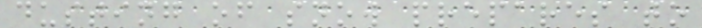dusting of snow prepares to
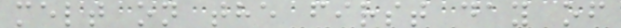melt on the first day of
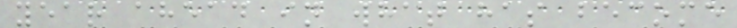year ahead in what has become
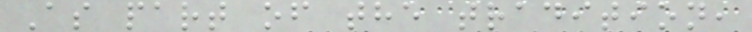As part of the tradition,
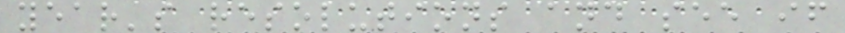year's resolutions and see if
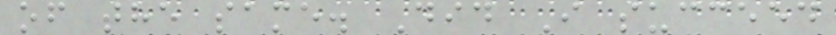of the same. Did I succeed
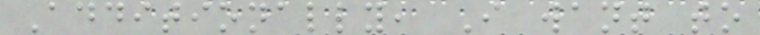Additionally, I want to
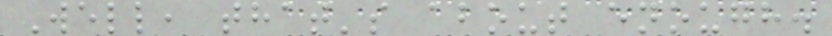Well, that's about enough.
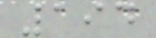194
